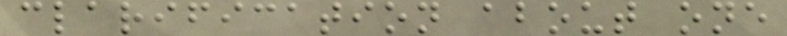clarification about one
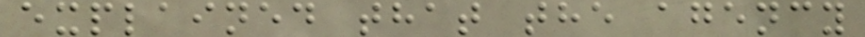explained that the agency
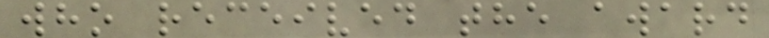who received the award
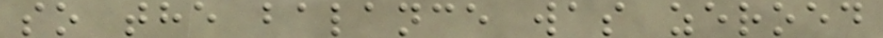so the balance was zeroed
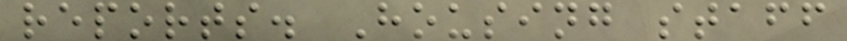reports. Housing staff
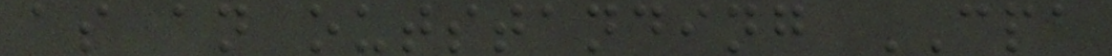as an outstanding CPA
